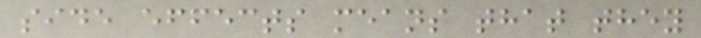side effects means that they
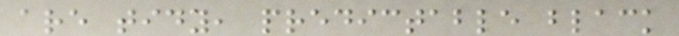are tidy, predictable black
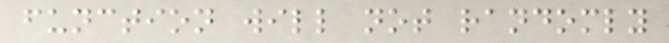function will not randomly
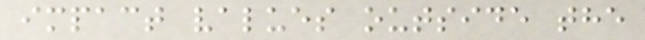impact values outside the
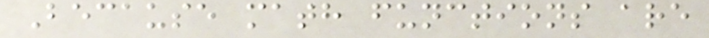Because math functions are
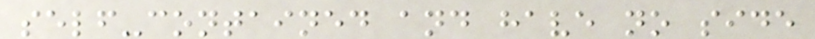self-contained and have no side
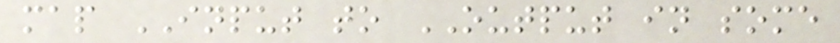map INPUT to OUTPUT in some
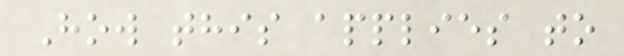How this applies to
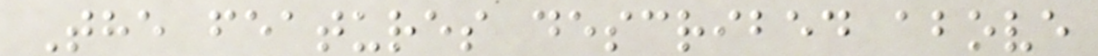The features described above
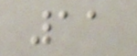11
